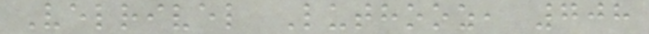Velrivel Luthooz, 708
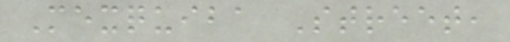Mexquiba Street,
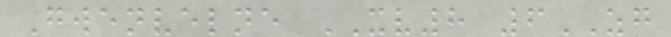Gwenvelne XV8 6ZG
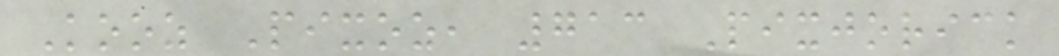Kooz Pixoz, 713 Pixjorick
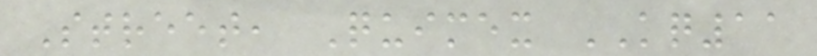Street, Quimex KQ11
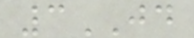3JD
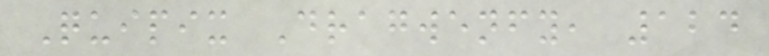Quipix Dragwenfy, 124
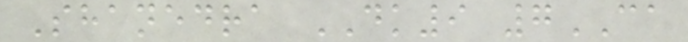Shanedra DK9 7CA
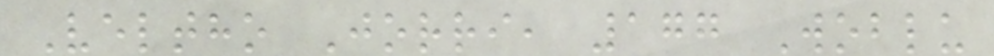Veltho Jorri, 177 Woblu
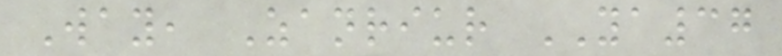Way, Zanriur YA37
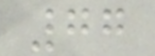77
